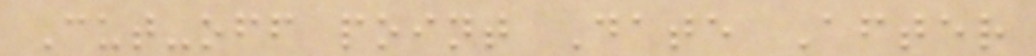Cut-off point Date After
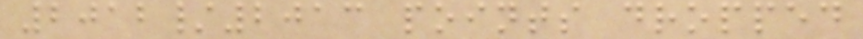2012/2013 points dropped
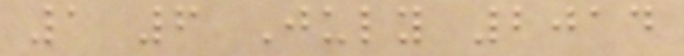1 6 July 2014
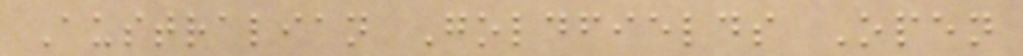Australian Goldfields Open
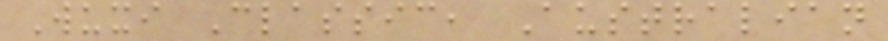Wuxi Classic, Australian
